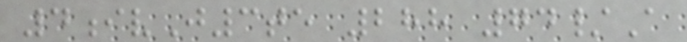4ivJ3te 288 74/A
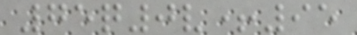75q0v+95
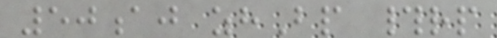50aj zhBp #rp
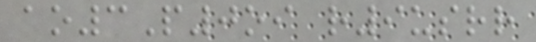ao3P0oi r9usrr
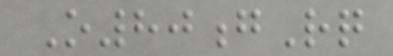O80gRq
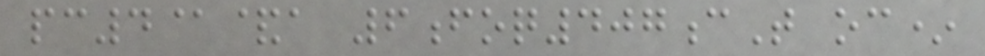pc4@&a 6foq407cT oc*
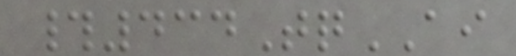#434TqAI
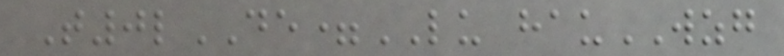T0lDE=LU hauWZG
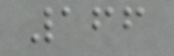166
